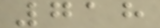718
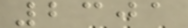2301
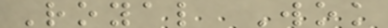Royal Wok
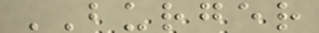BURGER
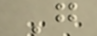G
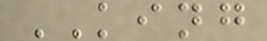KING
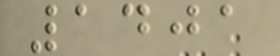1401
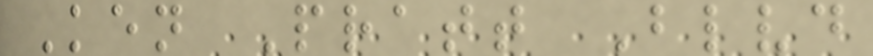Ken Pratt Blvd
